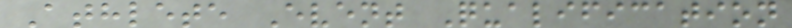Athlete Event Qualification
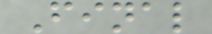Final
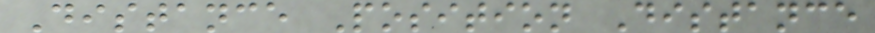Distance Position Distance
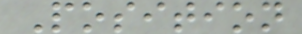Position
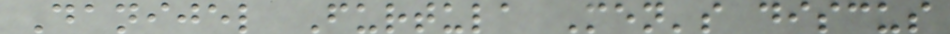Danijel Furtula Men's discus
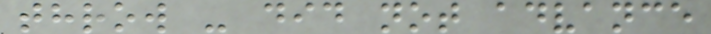throw - did not advance
